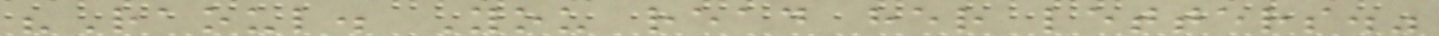"Raoul. You read her letters."
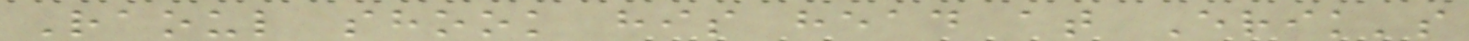Raoul shook his head at Erik's
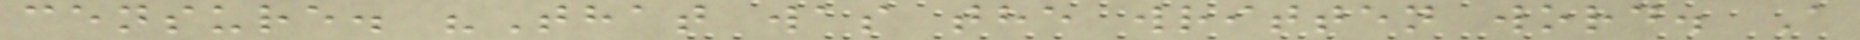censure. "That was the written word. A
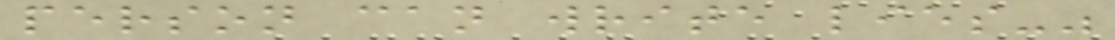person can write lies-"
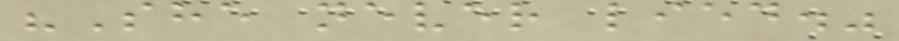"She never lied."
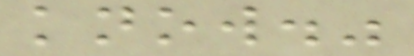know."
